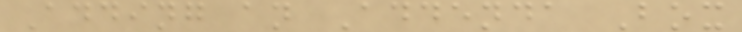Adding an Addenda Box
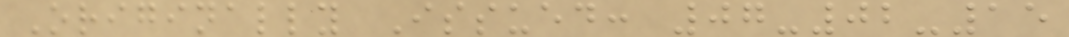Originally Issued: 07-02-15
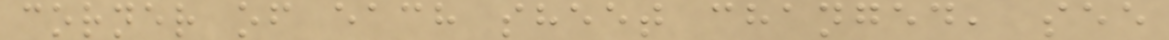corner of each sheet changed, see
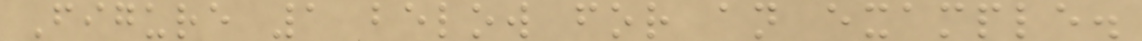Figure 1 below for an example.
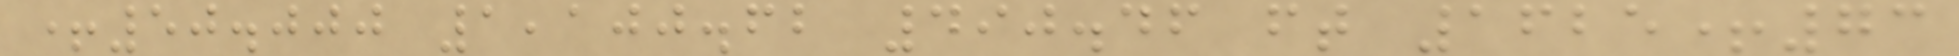+50.000 1,100.62 490.46 ft 1625+73
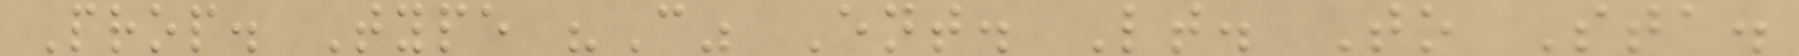Prop. Type "C" Ent. Lt. To Sta.
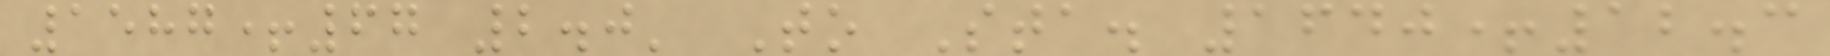1587+67 2.0' To Sta. 1640+12.3
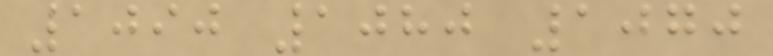1090 1080 1070
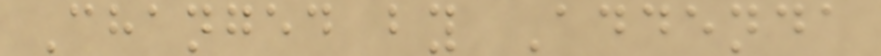Changed by Addenda
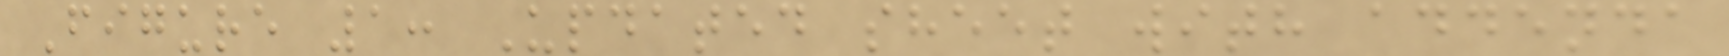Figure 1: Updated sheet with addenda
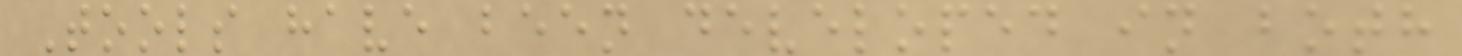Tools have been developed in both
